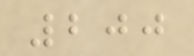200
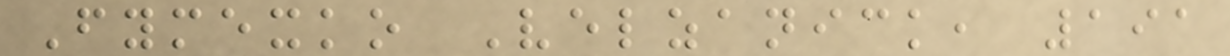Fymexko Velzanick, 191
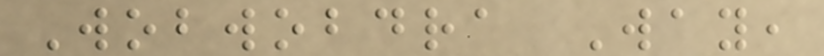Wobwobdra Way,
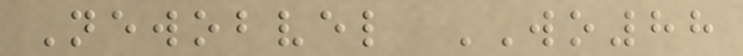Newobvel WO88
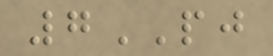7PJ
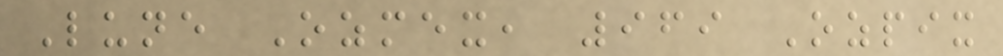Lune Ozmex, 969 Ozpix
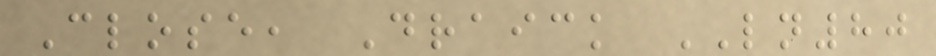Close, Draick LN80
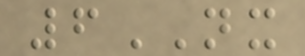6NX
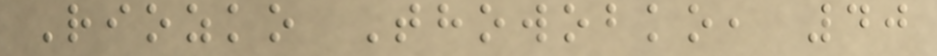Riozko Thowobko, 40
